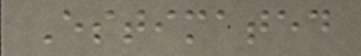Estimated
